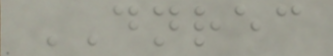DNREC
